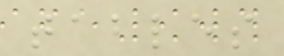tables
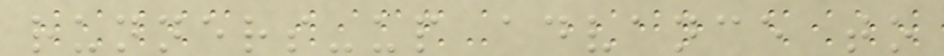runners-up advance to
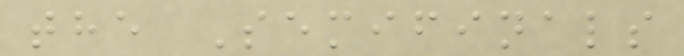the Semifinals
